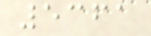5361
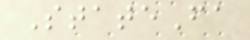StateFa
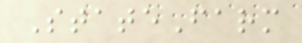StateFarm
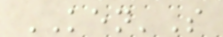KEN'S
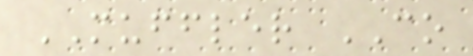MUFFLER CO
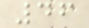46
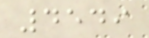4549
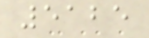5125
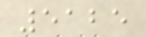5125
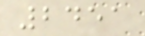2451
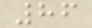86
